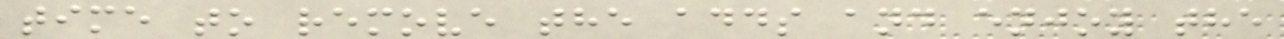time to remove the adds and enjoy the
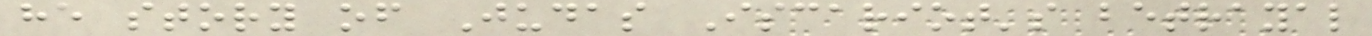he story of Judas Iscariot's betrayal
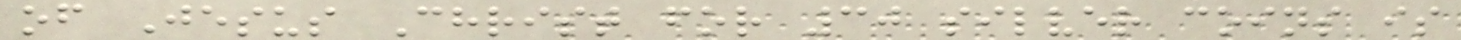of Jesus Christ for 30 silver coins is
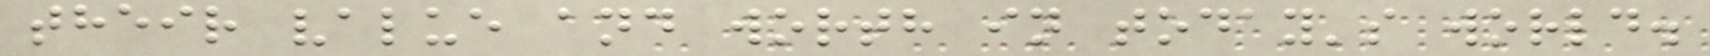their value and worth in today's world.
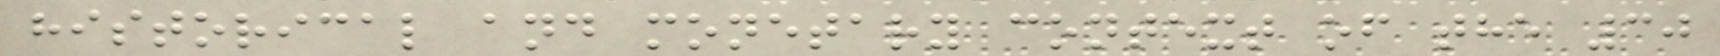historical and monetary context of the 30
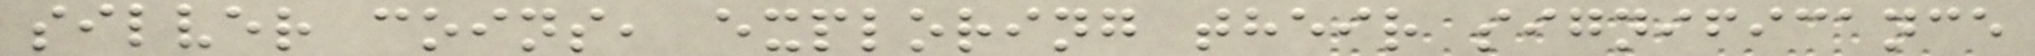silver coins, exploring their significance
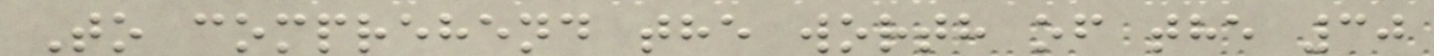To comprehend the worth of the 30
